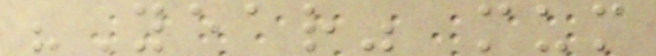"Year" mum
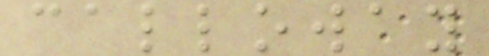calloway
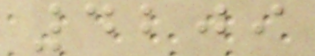4209
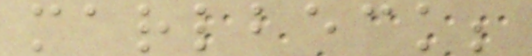marlbeck;
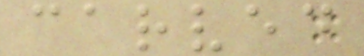carved
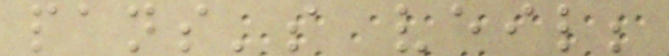pans's veil;
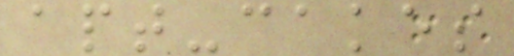apt-cakes
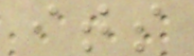its
